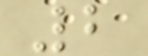2
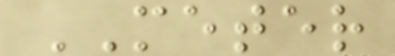METER
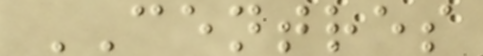CENTRES
